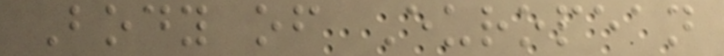Body of European
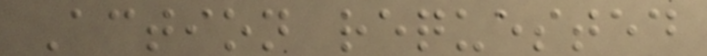Action requested
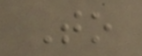To
